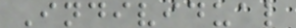Individual
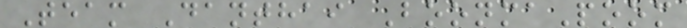Team Danthai BoonmaPoom
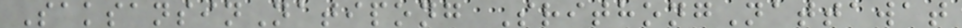SaksansinNatipong SrithongNattawat
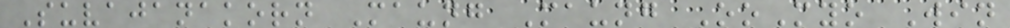Suvajanakorn Maung Maung OoMyo Win
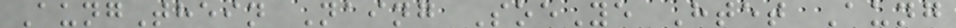AungThein Naing SoeYe Htet Aung
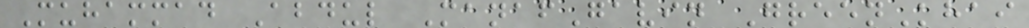Muhammad Abdul ManafGavin GreenKhai
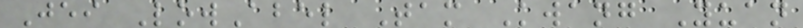Jei LowAbel Tam Kwang Yuan
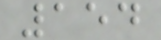154
